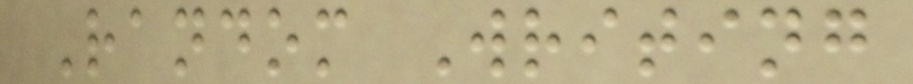Random Writing
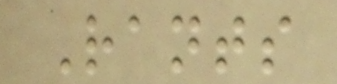Rants
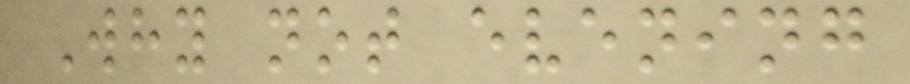Why not evening
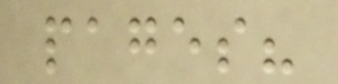pages?
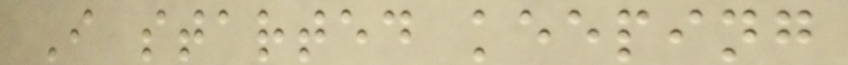I started keeping
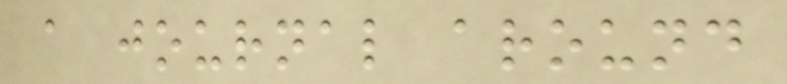a journal around
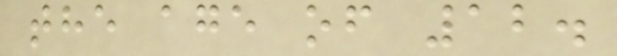the age of 12.
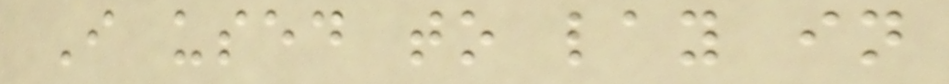I used to lay in
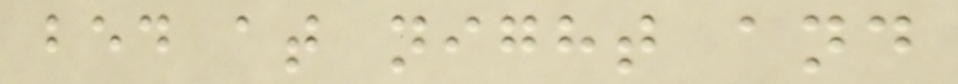bed at night and
